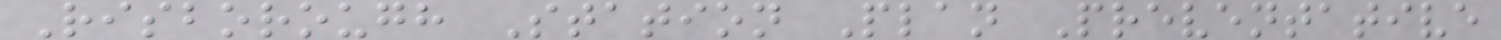Risborough Station Plan Preventative
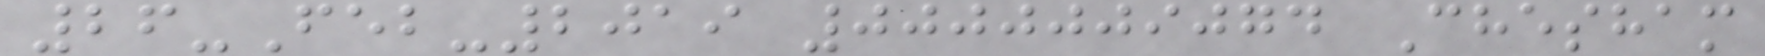26-Feb-2019 0000009074 Chesham
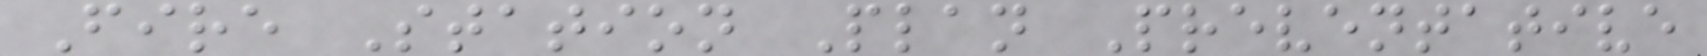Fire Station Plan Preventative
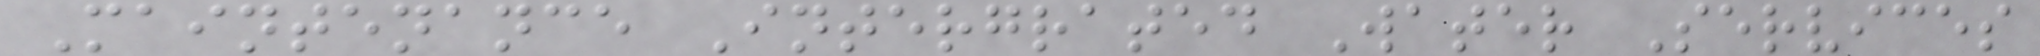Maintenance Intergrated Water Services
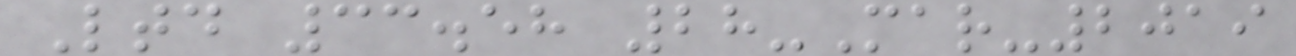Ltd 33.58 28-Mar-2019
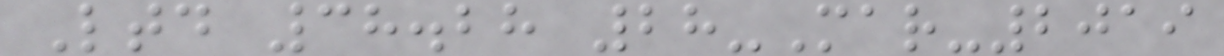Ltd 38.28 28-Mar-2019
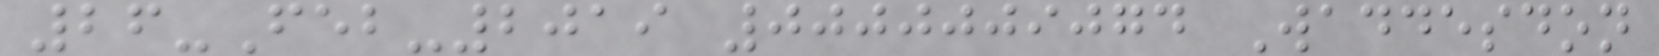26-Feb-2019 0000009074 Waddesdon
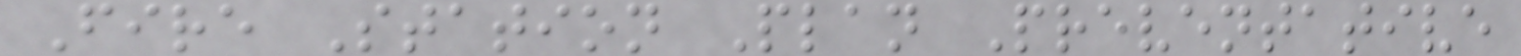Fire Station Plan Preventative
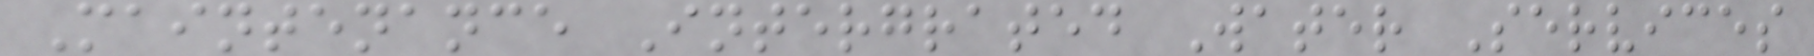Maintenance Intergrated Water Services
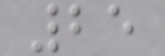25
